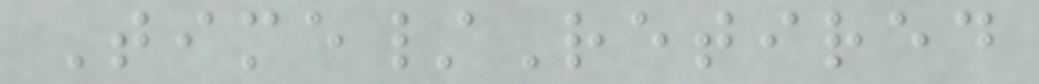Time/Retired
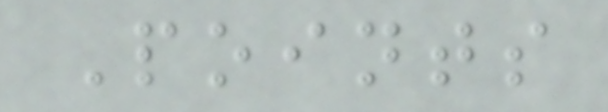Points
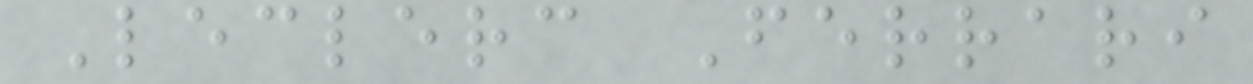Leclerc Ferrari
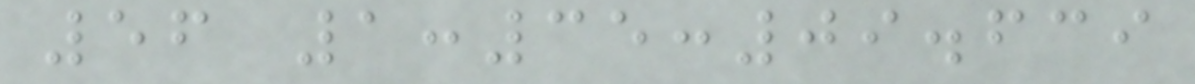56 1:35:09.639
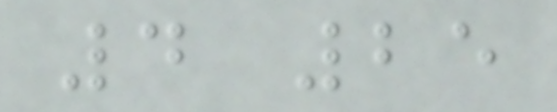4 25
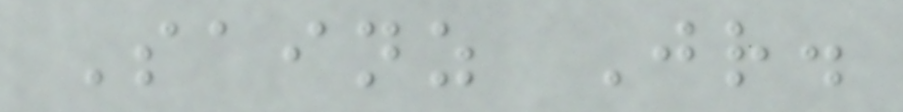Sainz Jr.
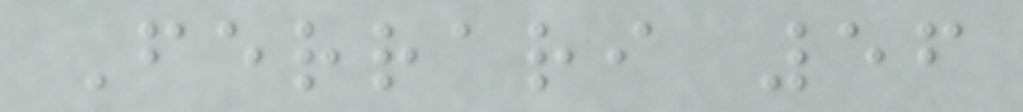Ferrari 56
